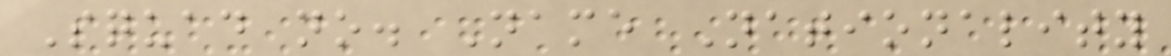Squad no. Name Nationality
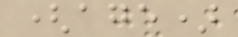(age)
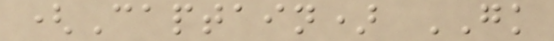(Captain) GK
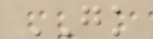GK
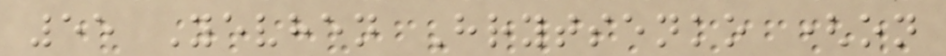55 Yevhen Hrytsenko (on
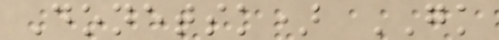Donetsk) GK
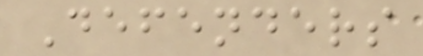Defenders
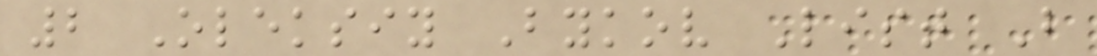2 Oleksiy Bykov List B
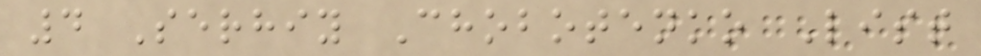4 Serhiy Chobotenko List
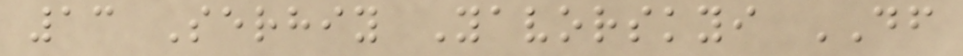13 Serhiy Yavorskyi DF
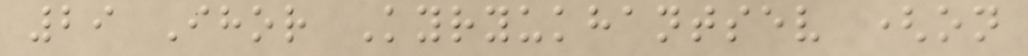29 Ihor Kyryukhantsev (on
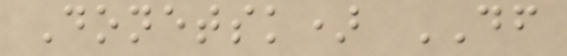Donetsk) DF
